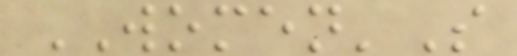WOMEN'S
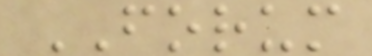FORUM
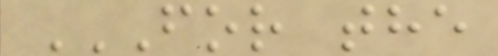FOR THE
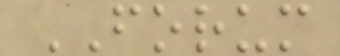FORUM
